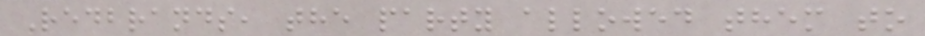Redbrands, the party allowed them to
